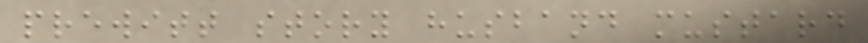prewitt story husband mustard
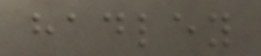hadley
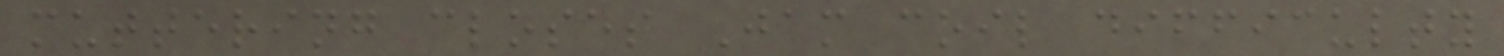muttering closes Jam coil difficulty
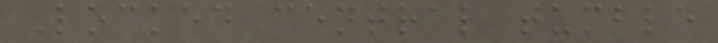Locked central tumble
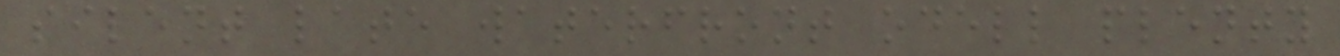silent late waterfront odell plenty
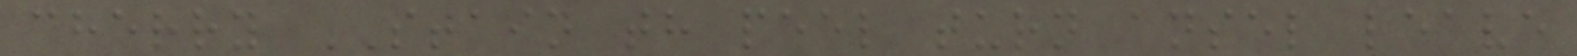cherry STAIN th peel turn ansel leave
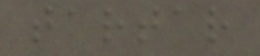tartar
